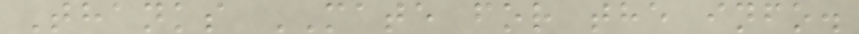Thanks MATE for the info.
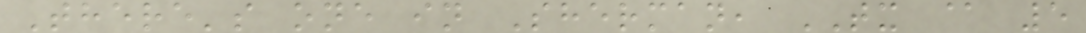There's one in Sherman, TX @ 5
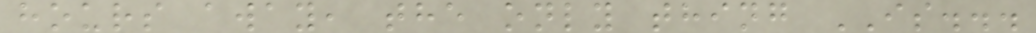hours away, the only thing IS...
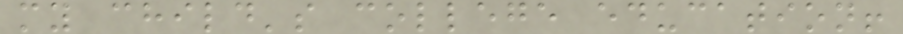my child's college education!
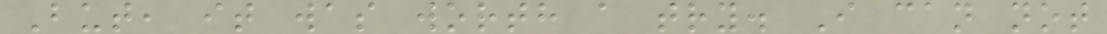But, it was worth a try. I can not
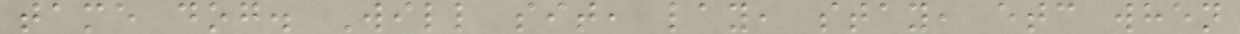tame dog. Will sit, lay, stay, etc when
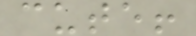cute!
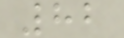82
